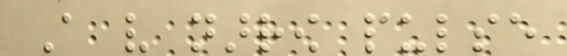A very narrow pulse
